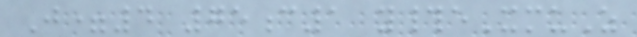J=4 75c1 y#eXmuZ
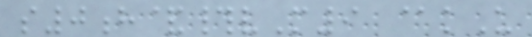s0h&#vM9 @kU
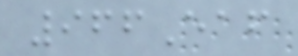966Eaf
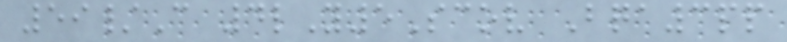59/C 4lY5Scov Bqa3pp
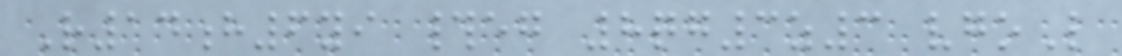R14h6yi #eg 8qg3z3 vgoL
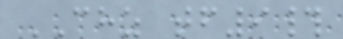CHZ tf9#
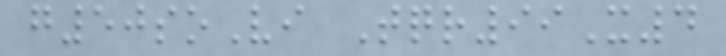g50soVi Tqr99X4
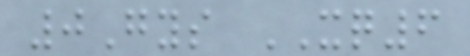0Gys XQ6
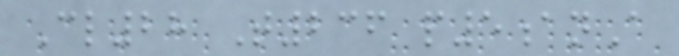Cl28 T236 p5anA
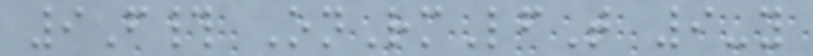9F# OnRmLfT 9-y
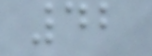42
